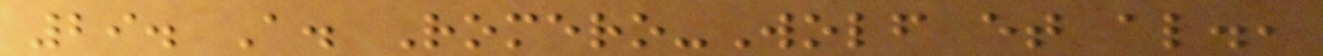29. A. Romero-Wolf et al.,
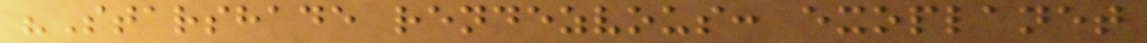"Starshade rendezvous: exoplanet
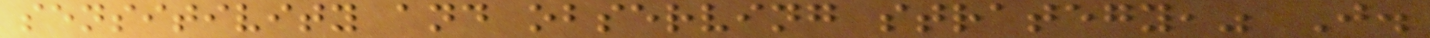sensitivity and observing strategy," J.
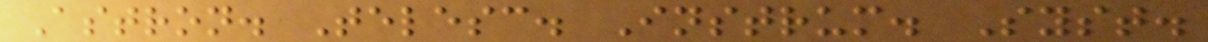Astron. Telesc. Instrum. Syst.
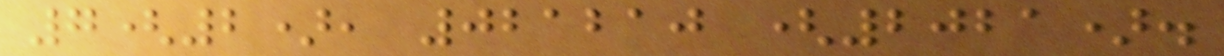7(2), 021210 (2021).
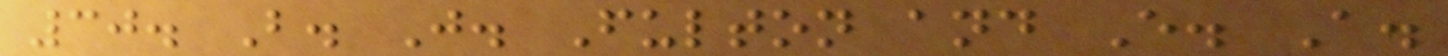30. B. J. Fulton and E. A.
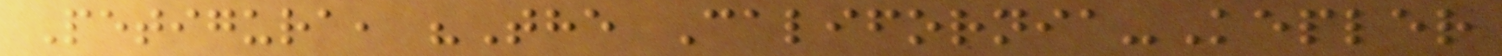Petigura, "The California-Kepler
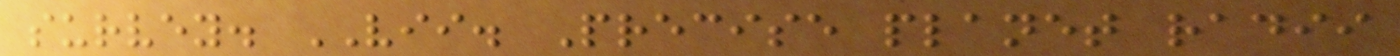survey. VII. Precise planet radii
